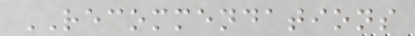RECOMMENDATIONS
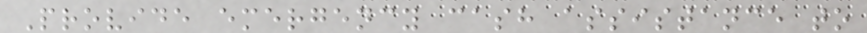Provide emergency cash assistance to
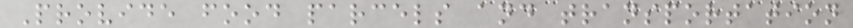Provide food parcels and transportation
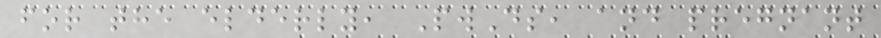for the elderly, PwDs, and pregnant
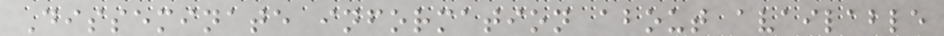Disseminate information about available
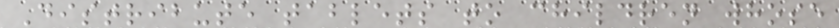Distribute tablets to children whose
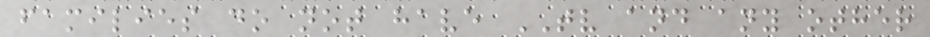families do not have TV and any other
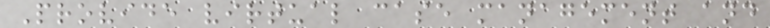Provide virtual case management and
